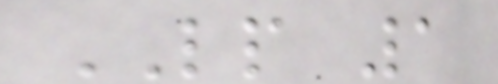LP 1
